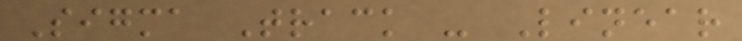Sigma Track - Linear
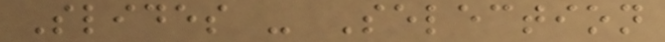Slides - Selection
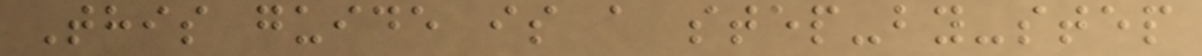This guide is a step-by-step
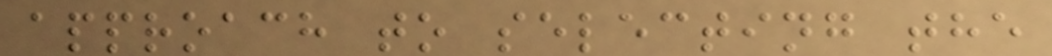approach to selecting the
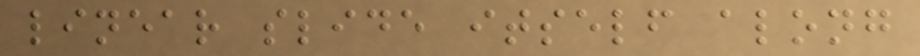linear slide itself along
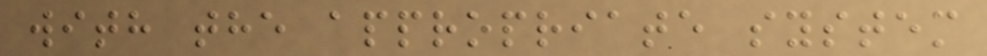with the appropriate system
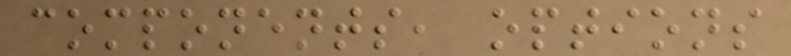components, options
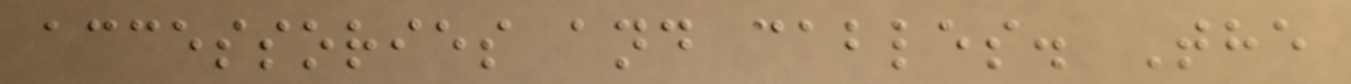accessories and cables. The
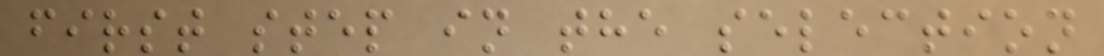first step in the selection
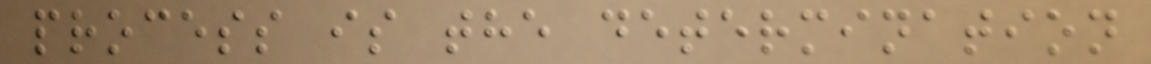process is the determination
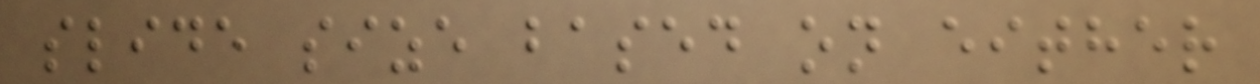slide size based on either
